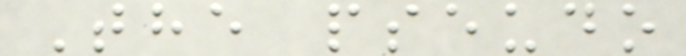The pseudo
